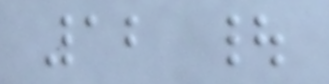12 |
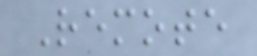Remote
